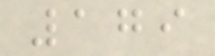179
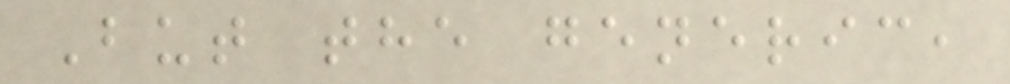But the generic,
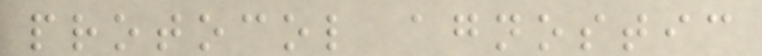protocol agnostic
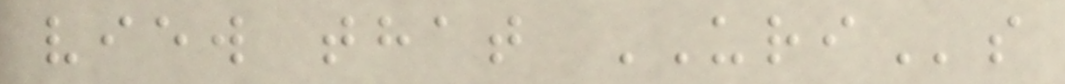view that URIs
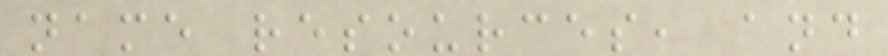name resources, and
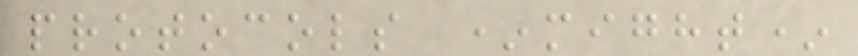protocols *might*
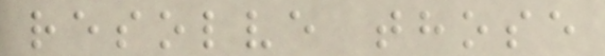resolve those
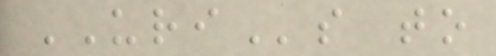URIs to
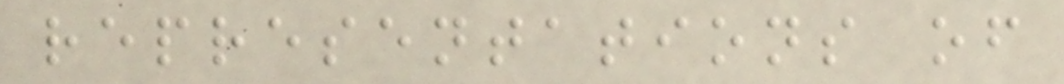representations of
